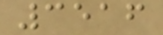3516
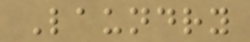Laundry
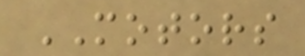MOTORS
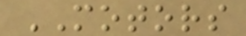MOTORS
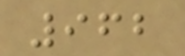962
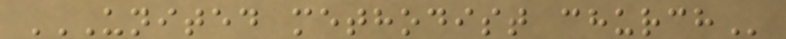UNITED METHODIST CHURCH
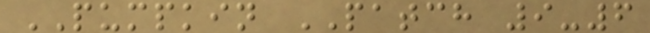PUMPKIN PATCH 9-6
